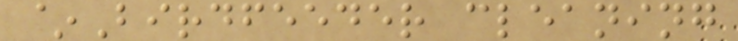~Birdfeeder cleaning
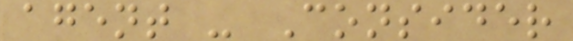agent - Consider
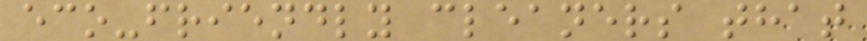eco-friendly cleaners that
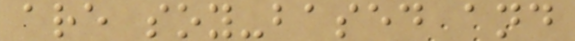are soy-based and
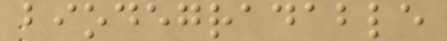biodegradable
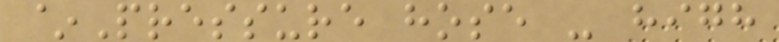~Pressure hose - high
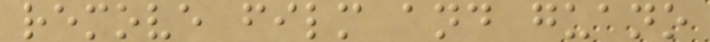remove film and guano
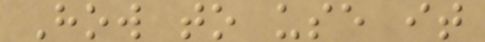How to use it
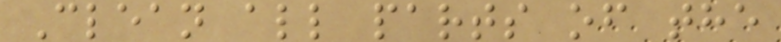Clean all parts of the
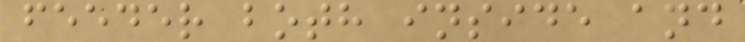feeder both inside and
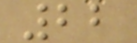22
